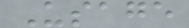Usage
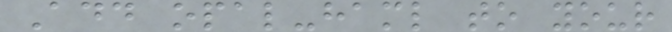Add opal-haml to your
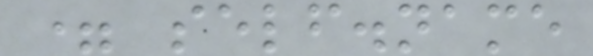= self.name
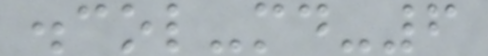.col-md-6
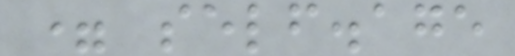= self.age
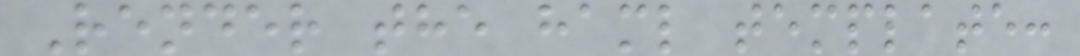Render the haml template:
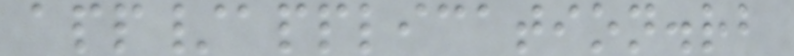app/application.rb
